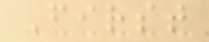First
